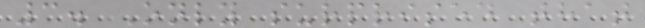3. Only surprised that
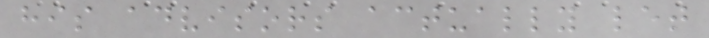his advisors actually let
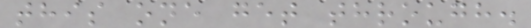this one get through.
